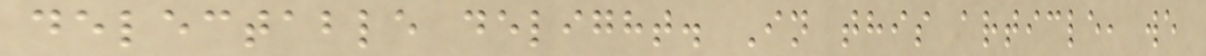delectable delight. In this article, we
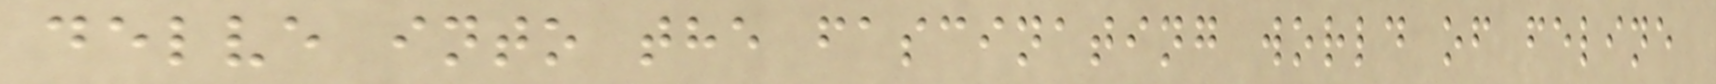delve into the fascinating world of feline
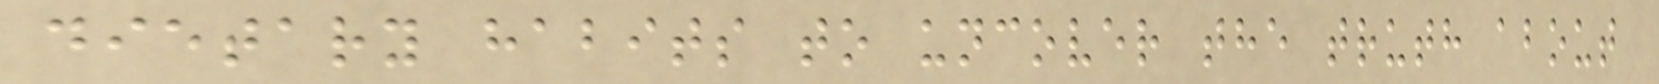dietary habits to uncover the truth about
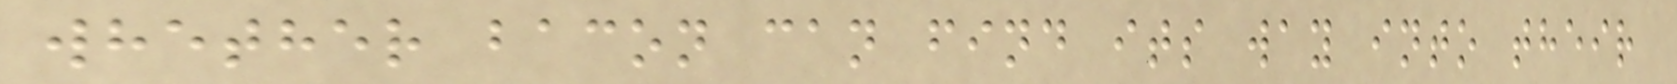whether bacon can find its way into their
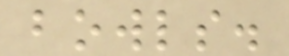bowls.
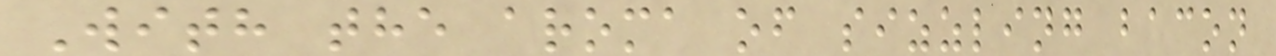With the aroma of sizzling bacon
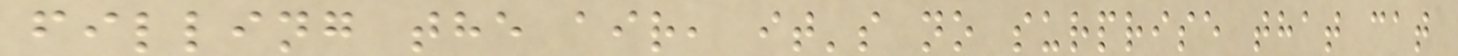filling the air, it's no surprise that cat
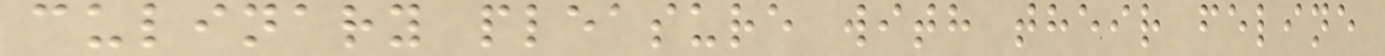culinary pleasure with their feline
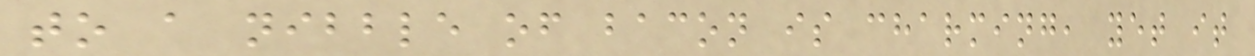to a nibble of bacon is charming, yet it
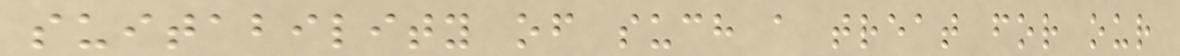suitability of such a treat for our
